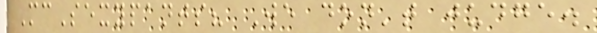McSexypants? We don't judge.
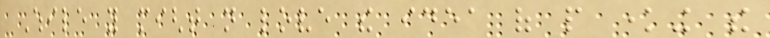While you might not love the idea of people knowing the
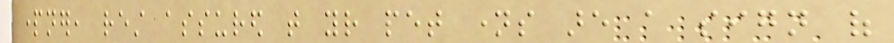partner, rest assured that your pet names are a sign of
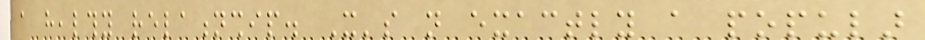a healthy relationship. It's not exactly a popular
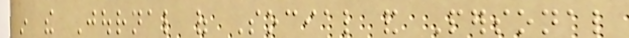in the Journal of Social and Personal
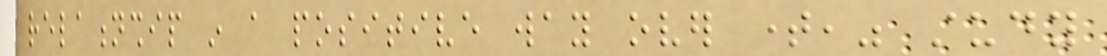relationship in a positive way over time," study
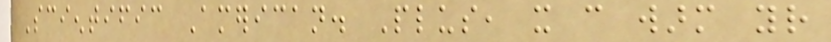Scientific American. Plus, it can warm your
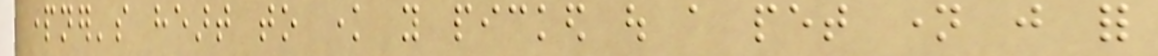partner's heart to know you picked out a pet name just for
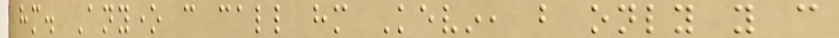him. Anyone can call him Kevin, but only you can
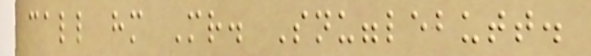call him Mr. Snugglebutt.
